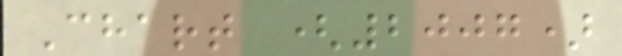Chart (2007)
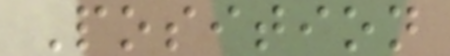Position
